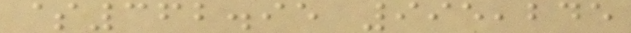$362.95 995,245
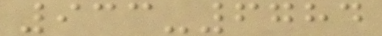933-6784
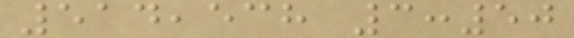514,538 3:50
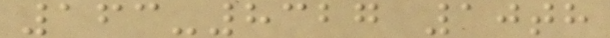163-8327 10th
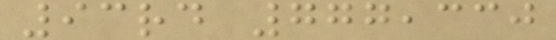93rd 777,330
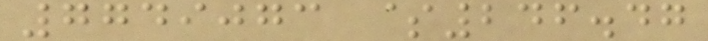7749073 $246.47
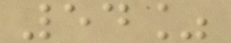54%
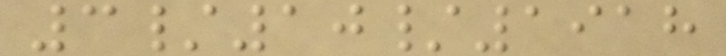3/10/1918
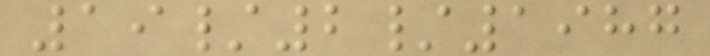19/2/1987
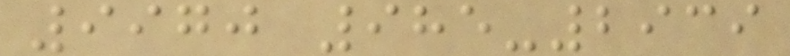9970 985-2939
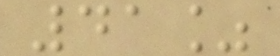41%
